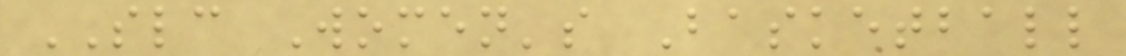SLC Women's Basketball
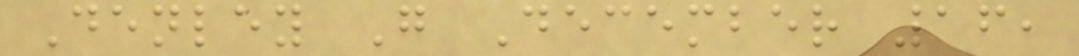Denley G December 16,
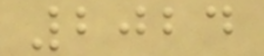2024
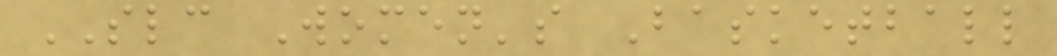SLC Women's Basketball
